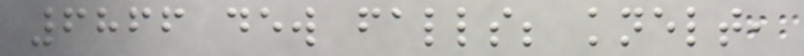6866 dew falls; knelt,
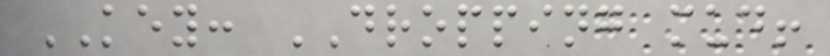KEY: DROPPING mud!
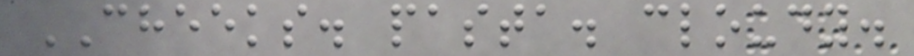CHEEKS. pasta. cloudy.
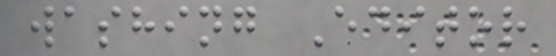washing Editor
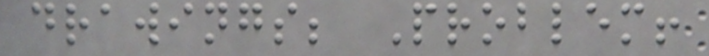drawings; Problem!
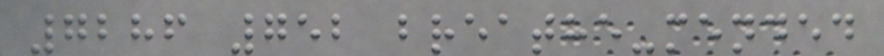7286 752 breathe-mended
